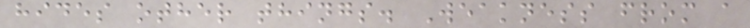hides other things. Weakness from a
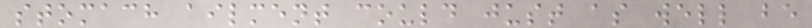stomach ailment could just as well be
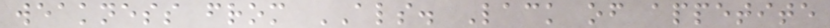weakness from ALS. Lack of appetite
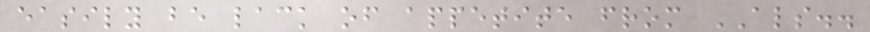easily be lack of appetite from ALS..
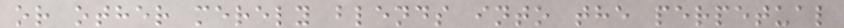or other merely blends into the perpetual
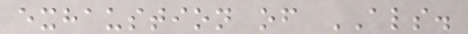exhaustion of ALS.
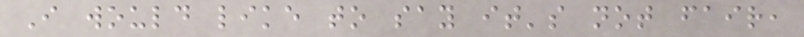I would like to say it's not fair,
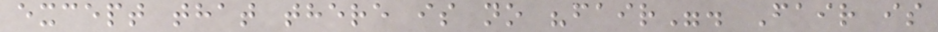except that there is no "fair". Fair is
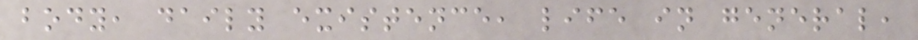body, daily existence, life in general,
